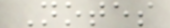Notes
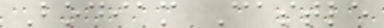Bodiam Castle
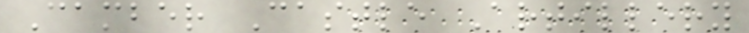Camber Castle Artillery
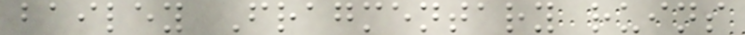bailey Fragmentary ruins
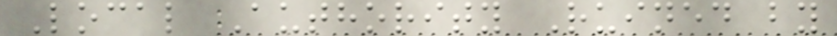Local Authority Ruined by
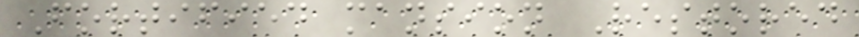Fortified mansion Restored
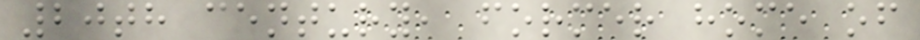20th century, former home of
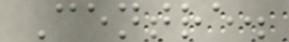Centre.
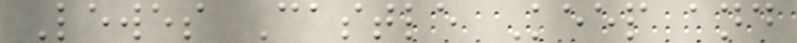Lewes Castle Keep and
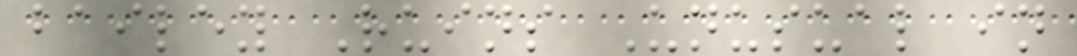bailey Ruins Unusual in
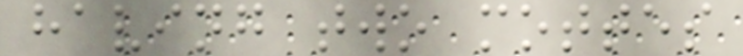having two mottes
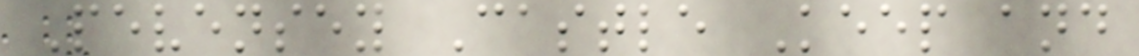Pevensey Castle Keep and
